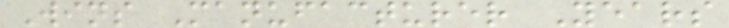Wins Manufacturer Years
